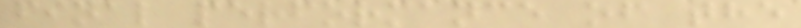final performance of the
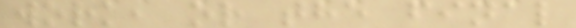work, or the final
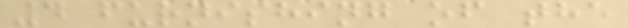4 furnishing of the
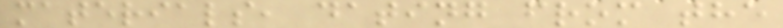materials, dating from the
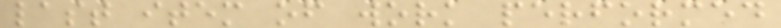last item of work performed
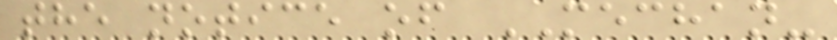the notice of MECHAN-
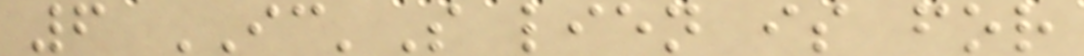6 IC'S lien is for
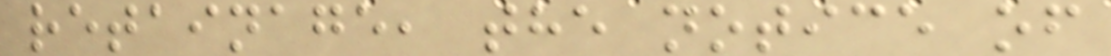retainage, the notice of
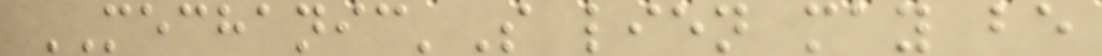MECHANIC'S lien may be
